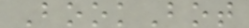BookBot
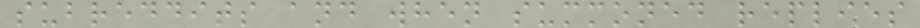subreddits and when summoned replies
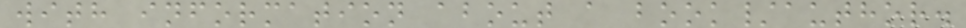with information about a book/author.
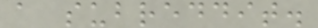a subreddit.
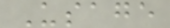Usage
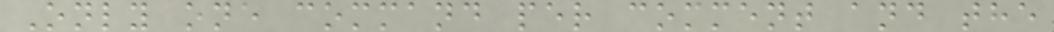Only one command per comment and the
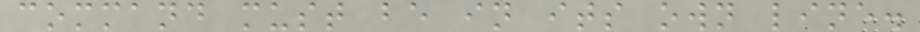command must be in its own line.
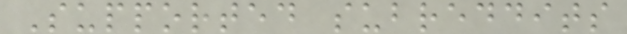Supported subreddits
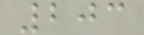203
